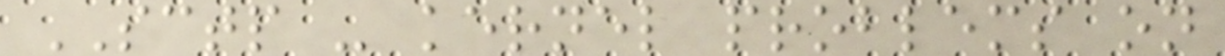SCTP - kernel problems on
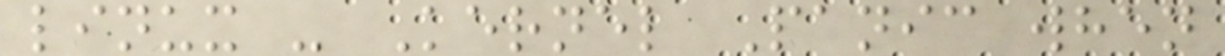linux - Kernel Panic when
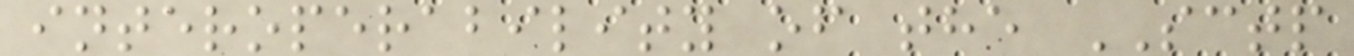interoperability of the SCTP
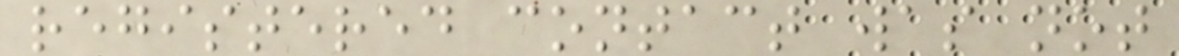registered contact was not
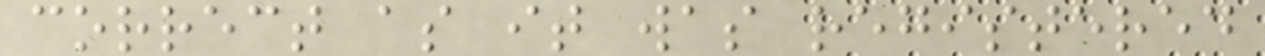correct as it was registered
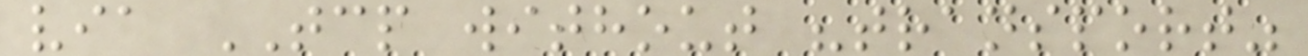via TCP without "transport"
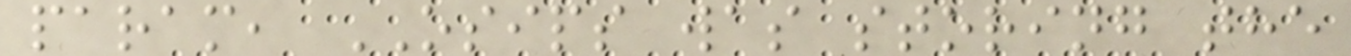param, OSIPS was storing the
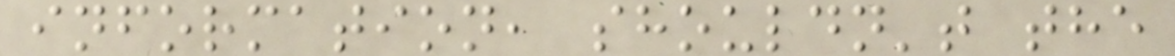information, shouldn't the
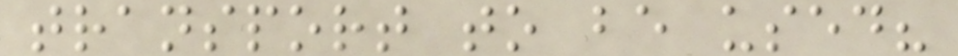transport to be used?
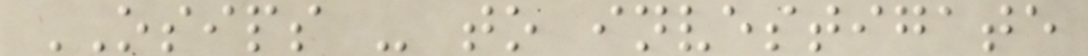OSIPS - to investigate
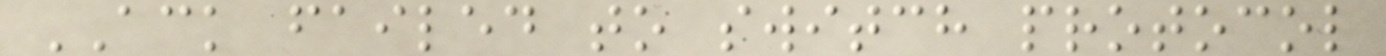ACK failed to switch protocol
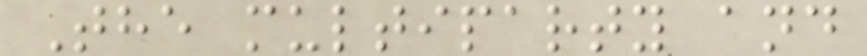The multiparty and
